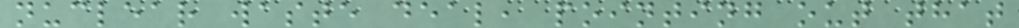nuclear waste deal, pointing out that
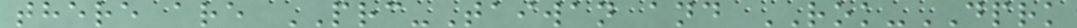there are PRC-Taiwan and ROK-DPRK
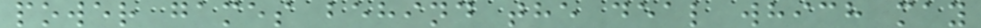power games behind the deal which may
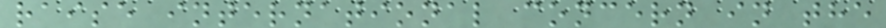raise international concern in the
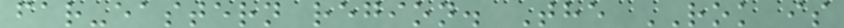far-eastern region. The ROK is
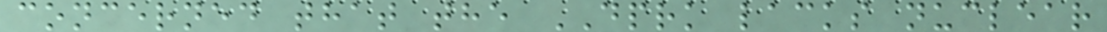concerned that the DPRK lacks nuclear
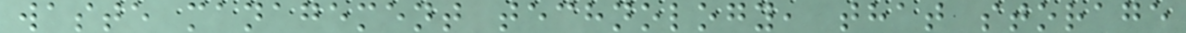waste management technology, that storage
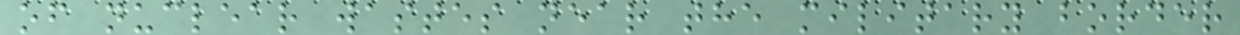of nuclear wastes near the military border
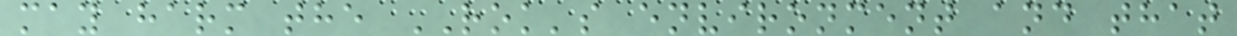may harm the ROK's environment and that
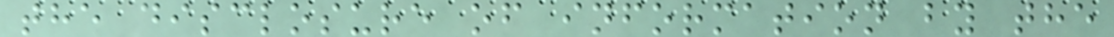the disclosure of information by the
